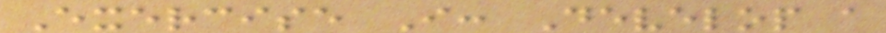Exercise I: Develop a
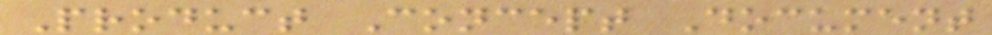Product Concept Document
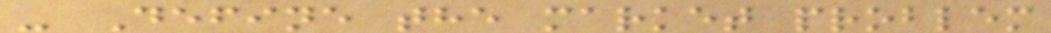- Define the market problem
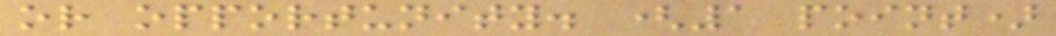or opportunity. (1 point)
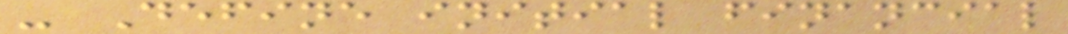- Define initial financial
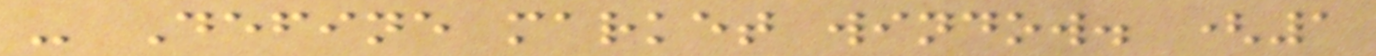- Define market window. (1
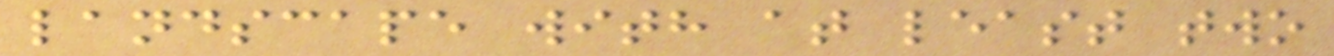landscape with at least two
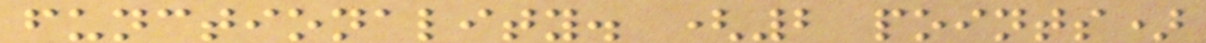functionality. (2 points)
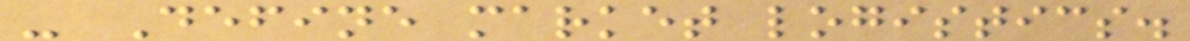- Define market logistics.
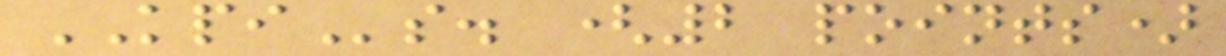KPIs. (2 points)
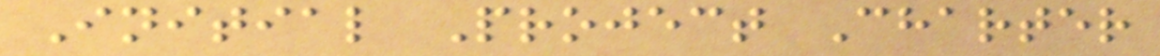Initial Project Charter
